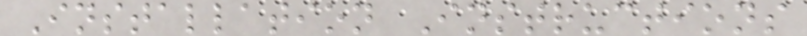Installation Instructions
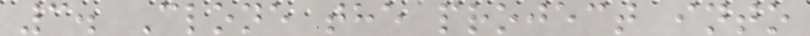3. Clone the project into
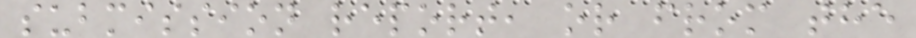submission report, or from the
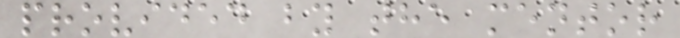provided by the mentor
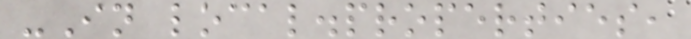-In local.properties,
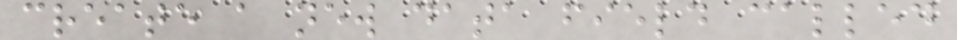create a new data field called
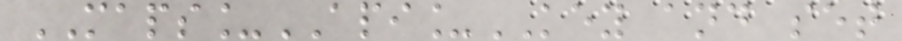MAPS_API_KEY and set
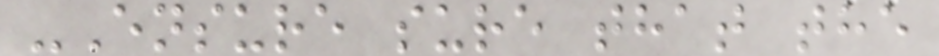-Ensure sure that the
